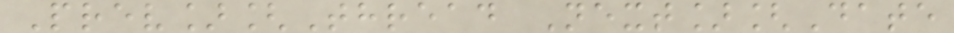Prev][Thread Next][Date
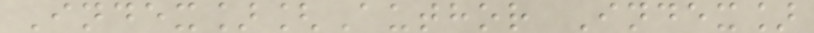Index][Author Index]
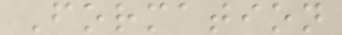Formation
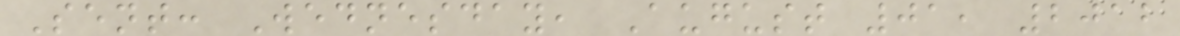Sent: Wednesday, August 01, 2012
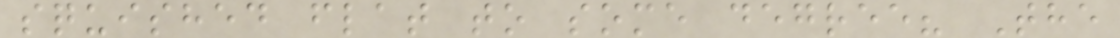squished flat to some degree? The
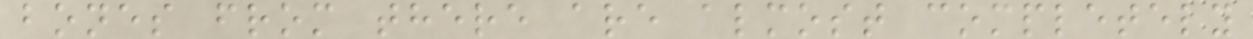bones from there are almost completely
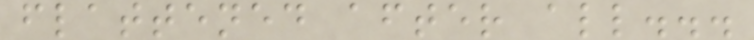flattened after all...
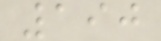190
